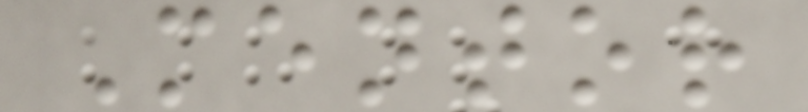Mentor
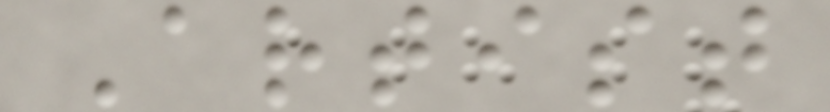Artist
